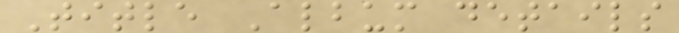Title Album details
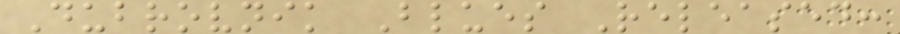Dubrovnik Blues Released:
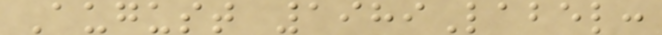August 1989Label:
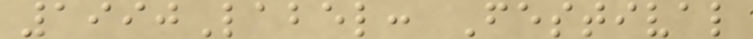1990Label: Festival
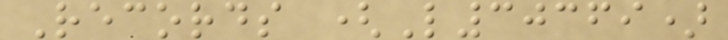Records (L30369)
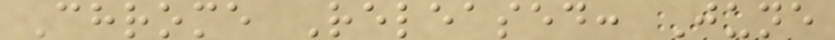Chrome Released: June
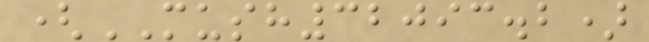(MUSH32093.2)
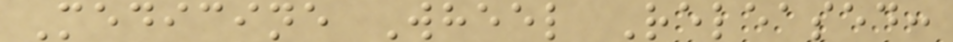Medicine Wheel Released:
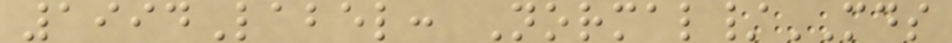1994Label: Normal/MDS
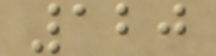120
